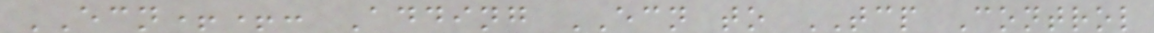ECN++: Adding ECN to TCP Control
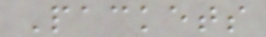Packets
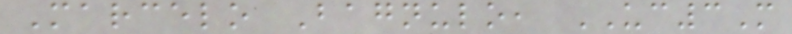Marcelo Bagnulo, UC3M
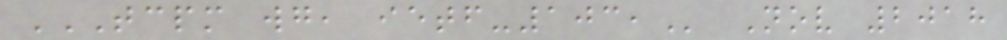TCPM WG, IETF-103, Nov 2018
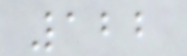122
